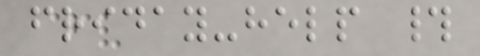friday-help #
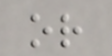or
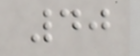40
